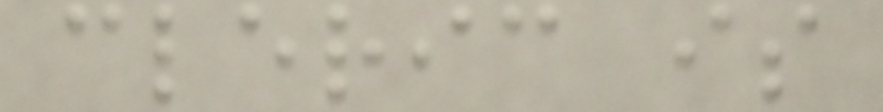cleric is
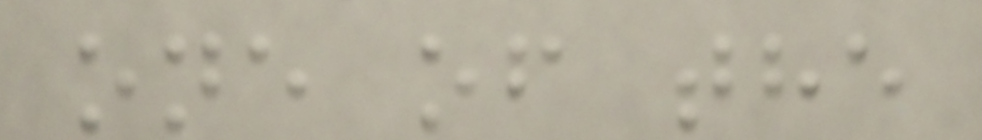one of the
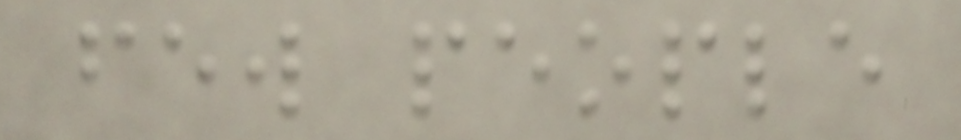few people
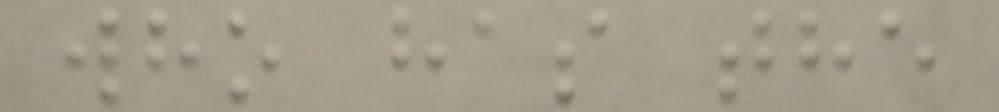who has the
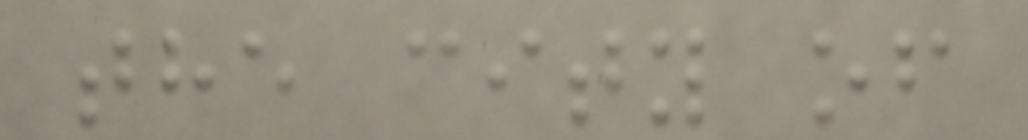the city of
